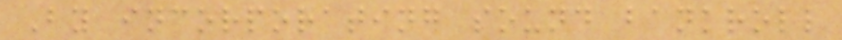By incorporating sound bankroll
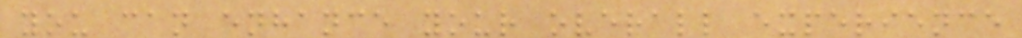you can enhance your overall experience
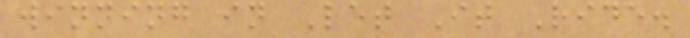winning in Let It Ride.
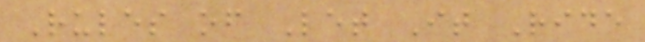Rules of Let It Ride
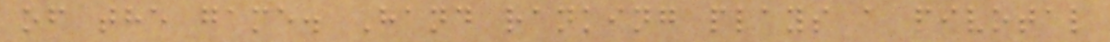of the game. Hand ranking plays a pivotal
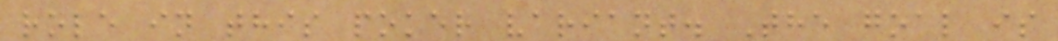role in this poker variant. The goal is
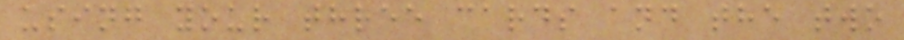using your three cards and the two
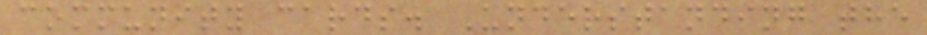community cards. Understanding the
